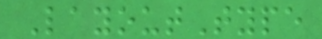LayoutType
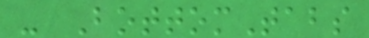- BottomTabs
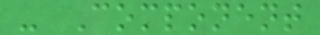- Component
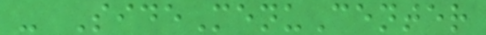- SideMenuCenter
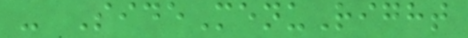- SideMenuRight
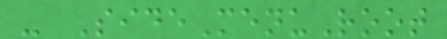- SideMenuRoot
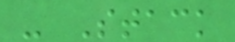- Stack
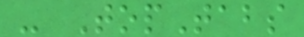- TopTabs
